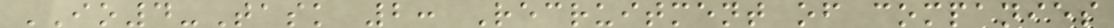IO4-Task 2: Recruitment of companies
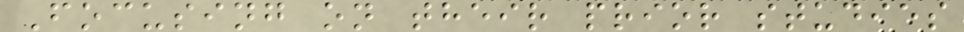Focusing on their prior studies
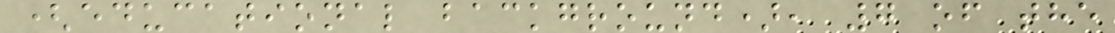(educational background), 7 of the
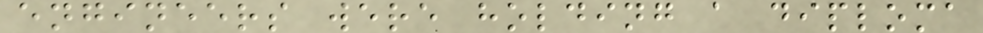engineers were holding a diploma
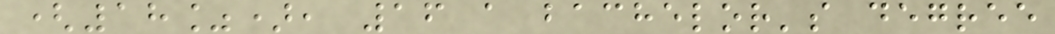(18%), 16 a bachelor's degree
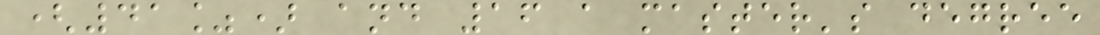(41%) and 16 a master's degree
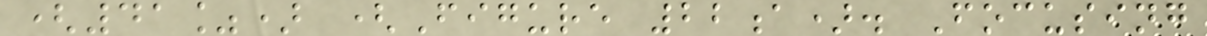(41%) (Figure 22a). Focusing
